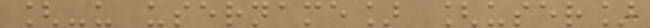[-u username] [user]
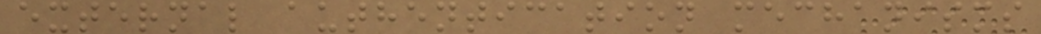external authentication mechanisms
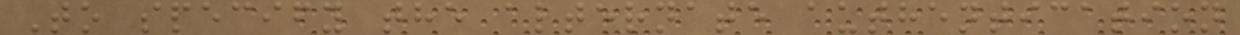To specify the alternate authentication
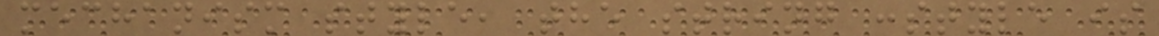mechanism style, the string :style is
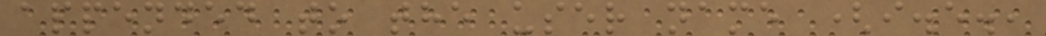appended to the user name (i.e.,
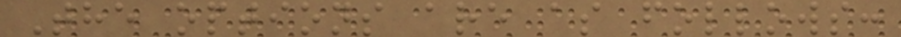The options are as follows:
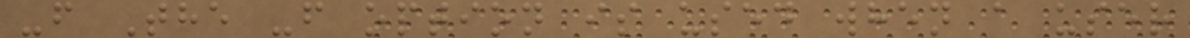-f The -f option is used when a user
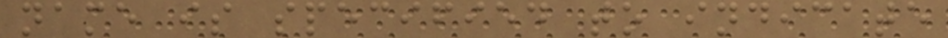name is specified to indicate
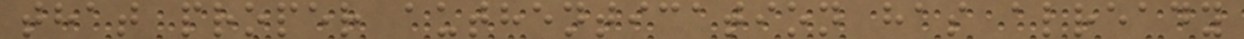that proper authentication has already
